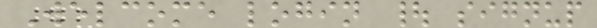Welcome login | signup
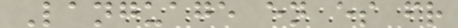Language en es fr
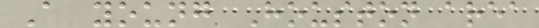A young Houston area
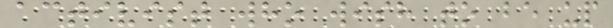activist who wish to be up
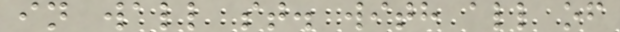in wall st. with all of
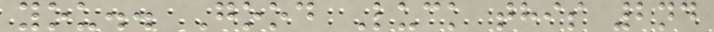you.. Good Luck this 2nd
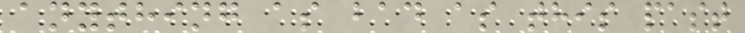anything as bad as this past
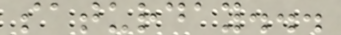saturday...
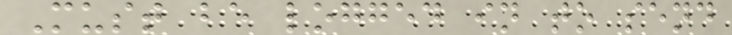Must be logged in to send
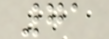71
